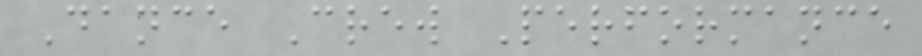Dance Crew Performance
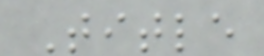Title
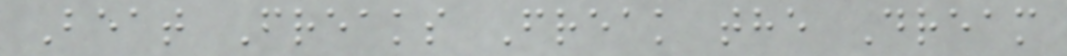Beat Freaks Freak the Dream
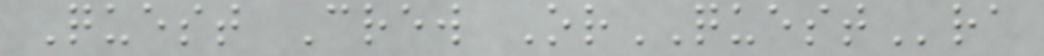Quest Crew OrQUESTra
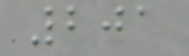201
